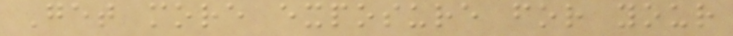Get more exposure for your
